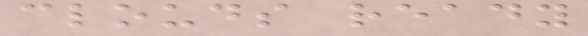clouds ready
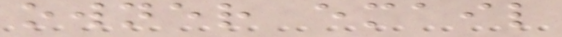owner email
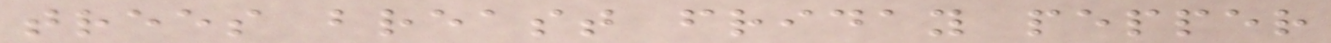trees breast friday pepper
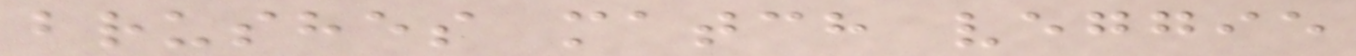brushes match veggie
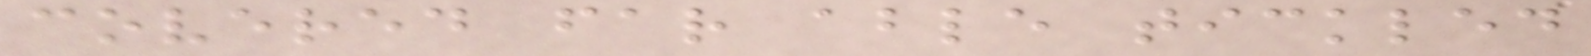covered far able tickled
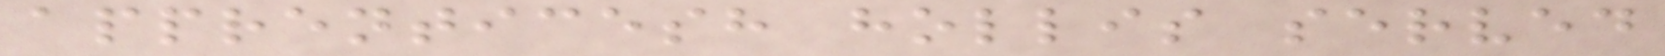apprenticesh hollis served
